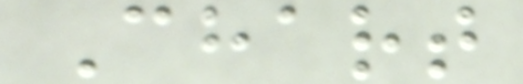Chart
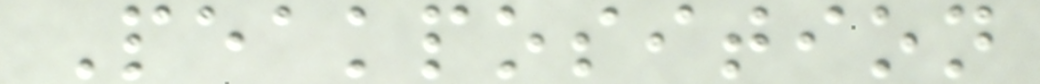Peakposition
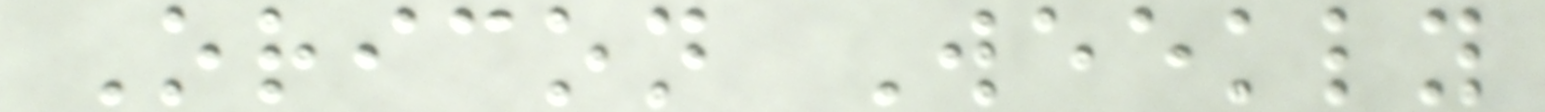Oricon Weekly
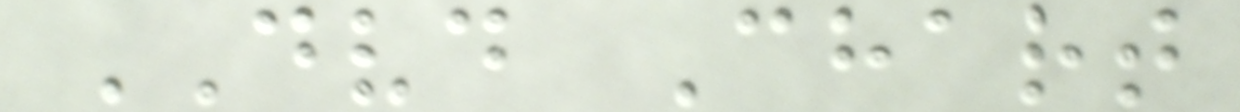DVD Chart
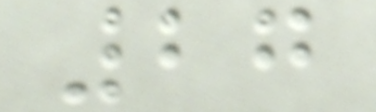27
